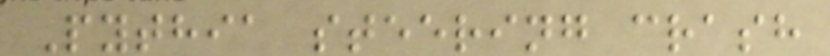Pythia steering crash
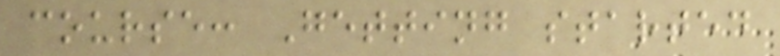course: Getting started
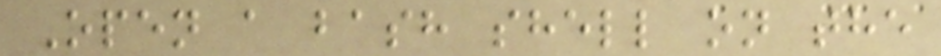Open a bash shell on the
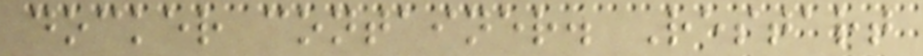docker container. Restart
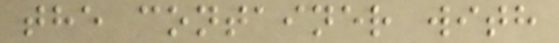the container with
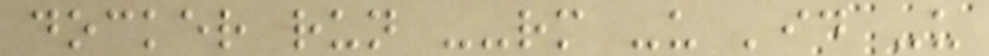docker run --rm -u 'id -u
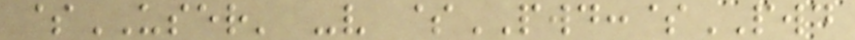$USER' -v $PWD:$PWD
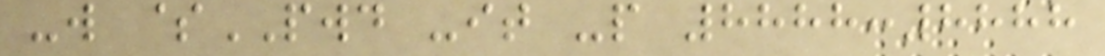-w $PWD -it -p 8888:8888
